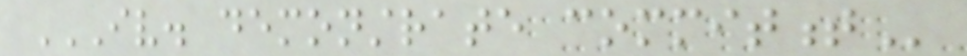IV. DEMONSTRATE COMMITMENT
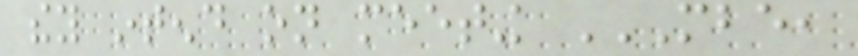they intend on meeting MBE,
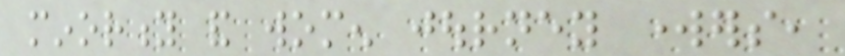minority and women journey workers,
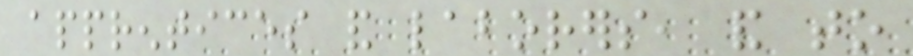apprentices and laborers, and to
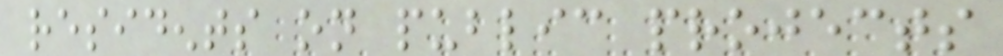residents on public projects
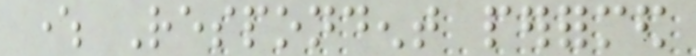where Respondent performed
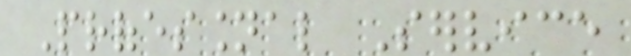Professional Service
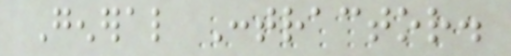General Contractor.
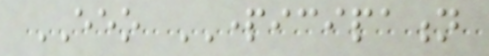EEO PARTICIPATION
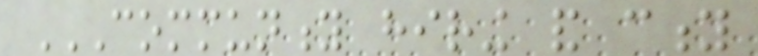COMMUNITY HIRING AND CITY
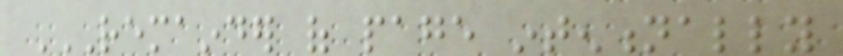REMAINDER OF PAGE INTENTIONALLY
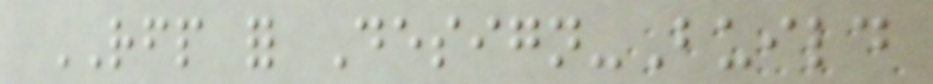RFP for Design-Build
